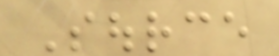Source
